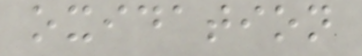oxidation
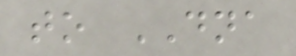to DNA
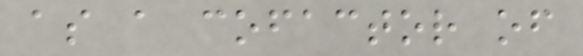as a cofactor of
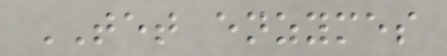TET enzymes
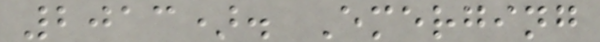2013). Emerging
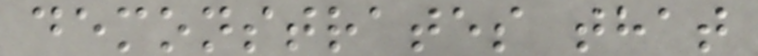demonstrates that
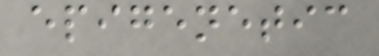epigenetic
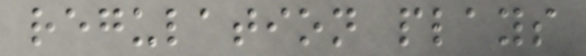regulation plays
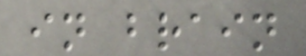in brain
